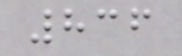836
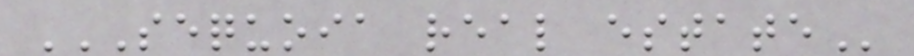SEQUOIA REAL ESTATE
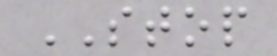STOP
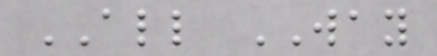ALL WAY
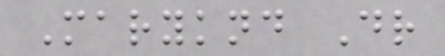Maryknd Dr
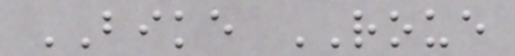BIKE ROUE
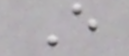E
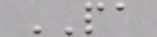PA
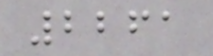2261
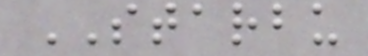STARBU
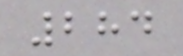284
